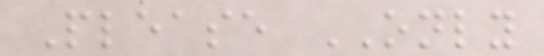Please ONLY
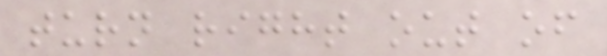turn right out of
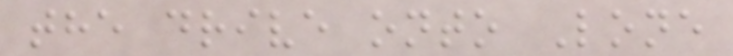the drive onto Lone
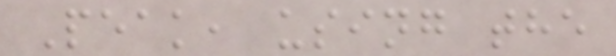Peak, using the
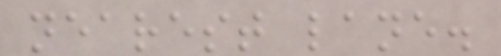nearest lane.
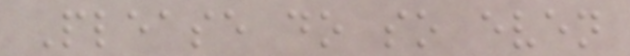Please do so even
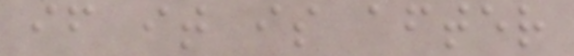if it is after
